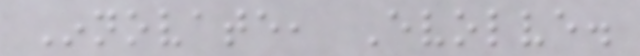Innovate, Evolve.
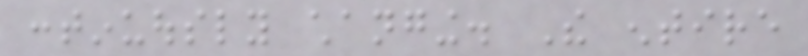continuously changing. The entire
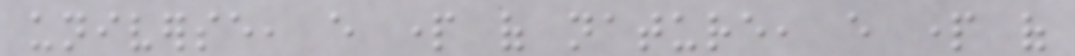universe, every part of nature, every part of
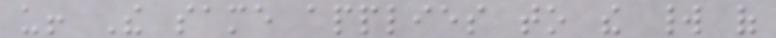us! The same applies to the world of
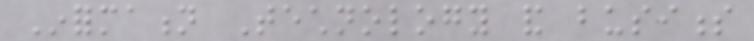Information Technology and business
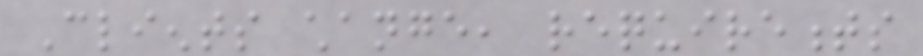Clients change, requirements
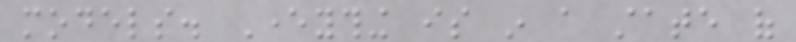models. Everything is in a state of
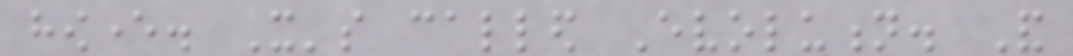however. It's called Evolution. And
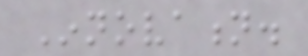Innovation.
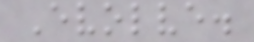Evolve.
